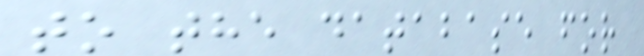to the database for
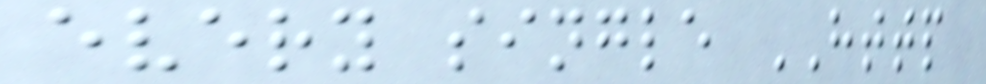every single HTTP
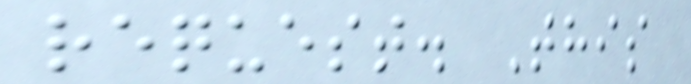request. This
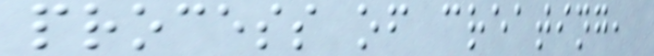process of creating,
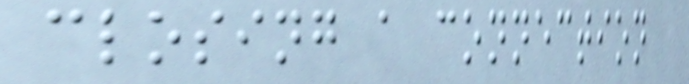closing a connection
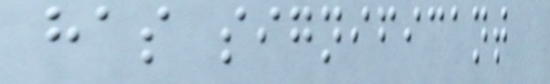has significant
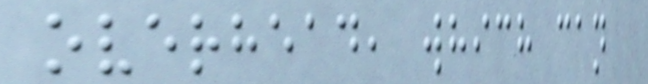overhead, which can
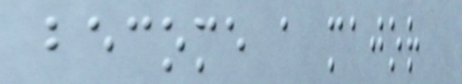become a major
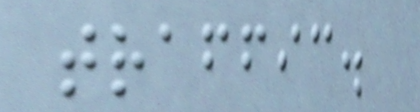traffic.
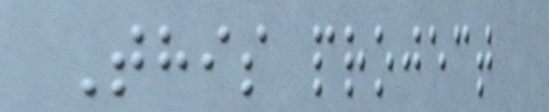This project
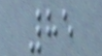85
